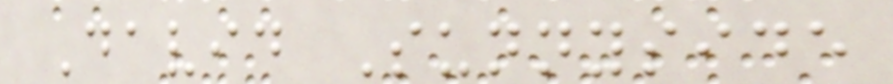David Sunnyside
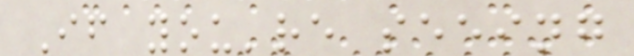If you're seeing
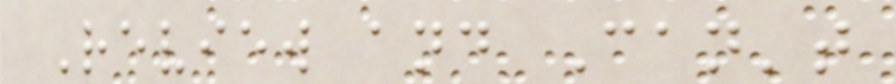Review and Can't
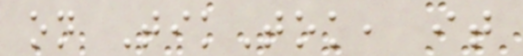on TikTok, it
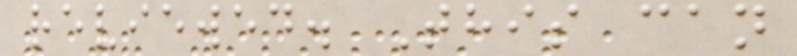reviewed. This can
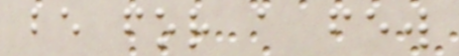be for a few
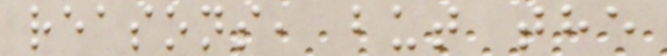reasons, but the
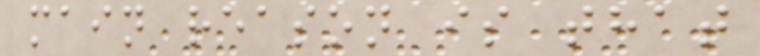main reason is that
